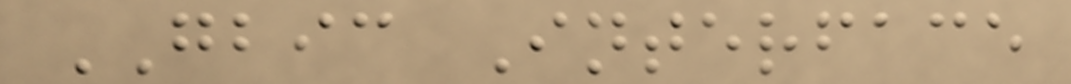GBIC Interface
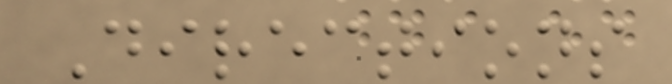Directions
